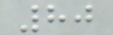80
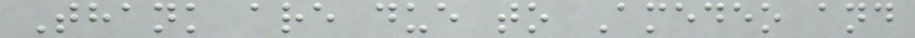Thank are due to Amedeo and
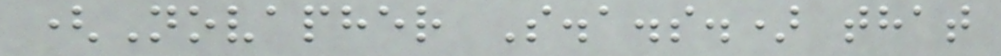(Novapher S.a.s.) that
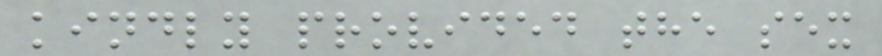kindly provided the sex
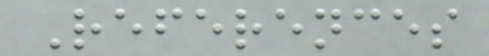References
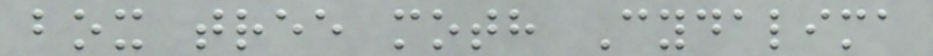box tree moth Cydalima
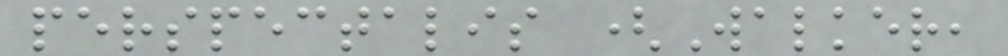perspectalis (Walker,
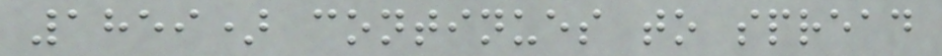1859) continues to spread
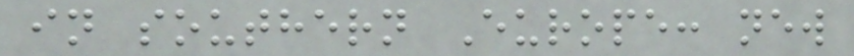in southern Europe: new
